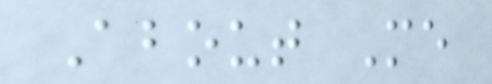About Me
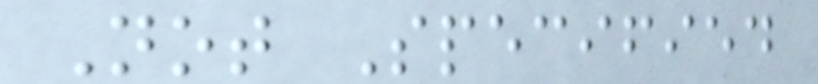Not Specified
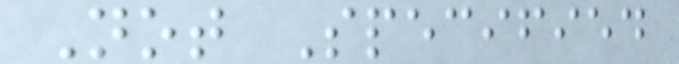Not Specified
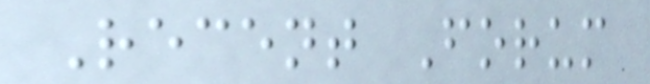Recent Forum
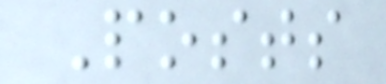Posts
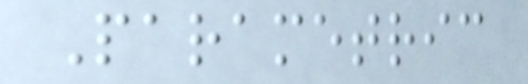Parametric
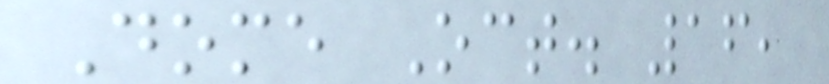Dome Oct. 16,
